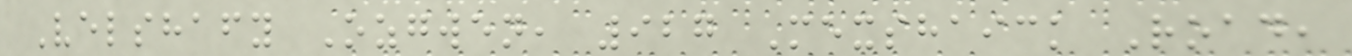Velshafy Ozgwen, 927 Mexshaick Road,
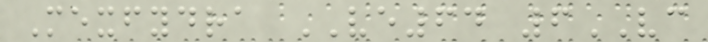Mexfydra VE64 6VC
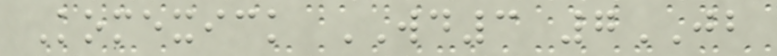Komexick WD3 7JB
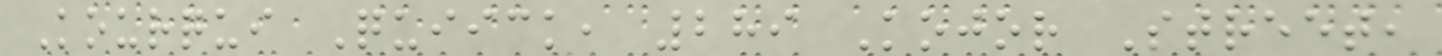Kourqui Quiick, 289 Kojor Street,
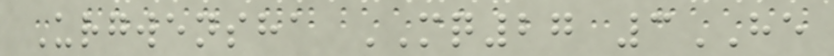Urgwensha MQ27 3HE
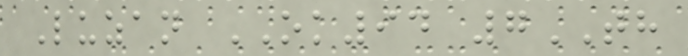Luzan OK94 7TH
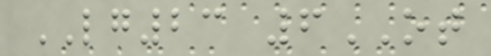LG23 6OT
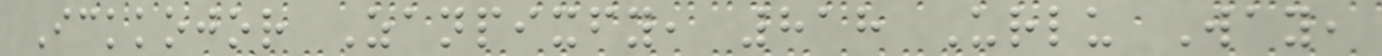Ickkojor Zanpixfy, 818 Urlu Way,
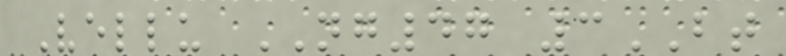Vellu NG47 3BT
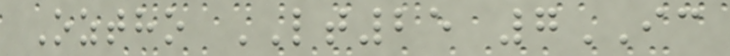Oztho LT25 7IC
